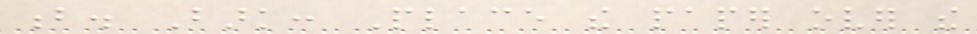b. Bark: Place the paper over the
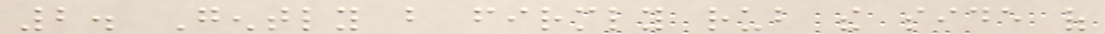2. Gently but firmly rub the side of
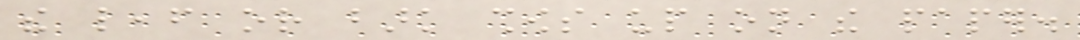the leaf or bark shows up on the paper.
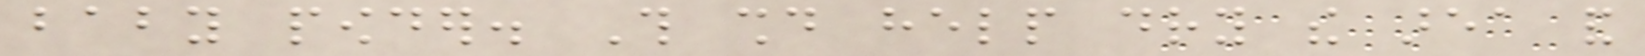baby powder. This should help dry the area and
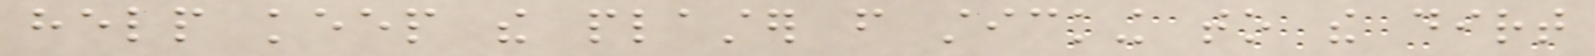help keep the plaster from sticking to the dirt
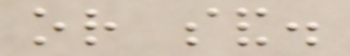or sand.
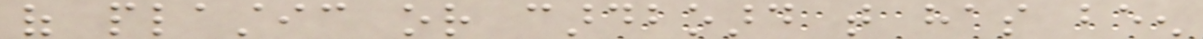of plastic or cardboard that has been
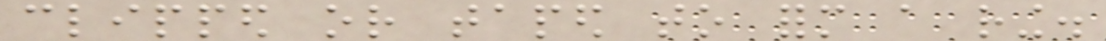clipped or taped to form a ring.
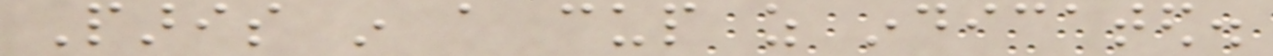Paris in a cup as indicated.
